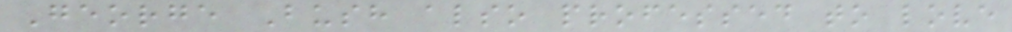George Bush also professed to love
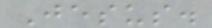Jesus.
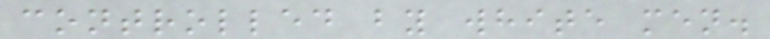controlled by white men.
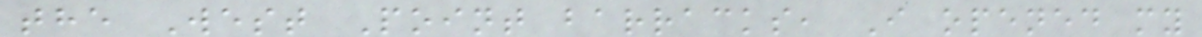the West Point barracks, I opened my
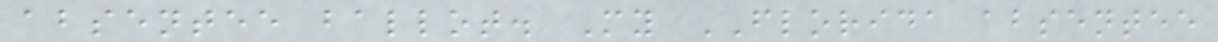absentee ballot. My FLORIDA absentee
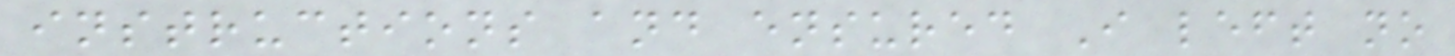instructions and ensured I left no
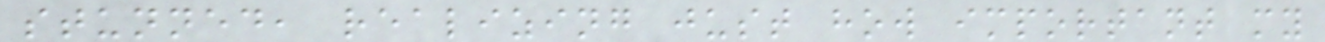stunned, realizing just how important my
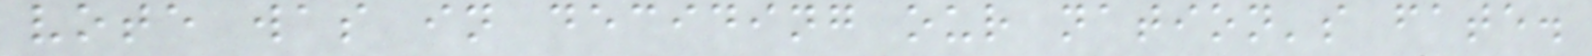vote was in deciding our nation's fate.
